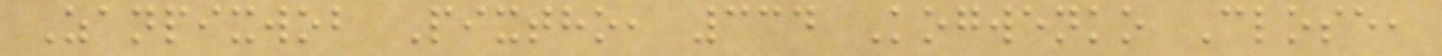Zanpixwob Pixtho, 334 Kogwenko Close,
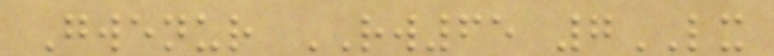Gwenur RW65 7LX
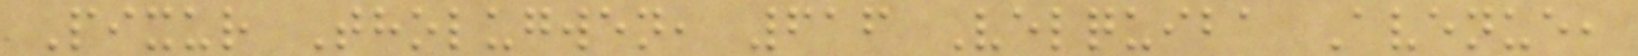Pixur Tholugwen, 616 Velquiba Avenue,
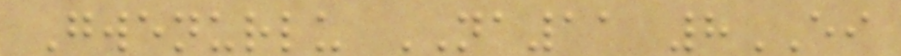Gwenurlu NA11 8EI
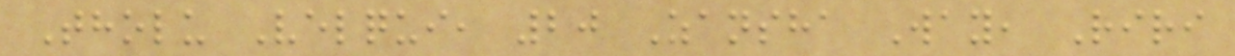Tholu Velqui, 20 Zansha Way, Riri
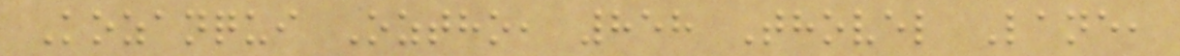Kozanqui Oztho, 858 Thovel Lane,
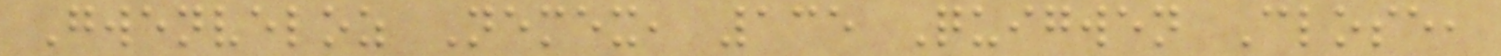Gwenveloz Nemex, 135 Quigwen Close,
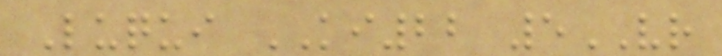Luqui KI22 5VR
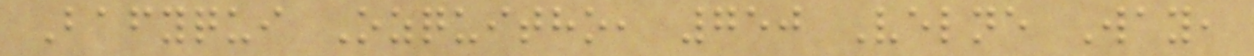Bafyqui Ozquitho, 750 Velne Way,
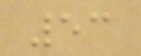53
